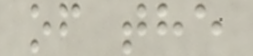of the
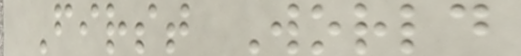First World
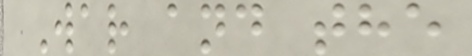War and the
